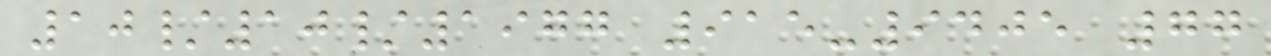10/10/1977 915-9405 77
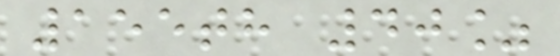155th 40%
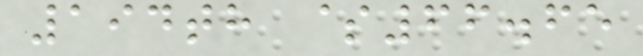194th $66.65
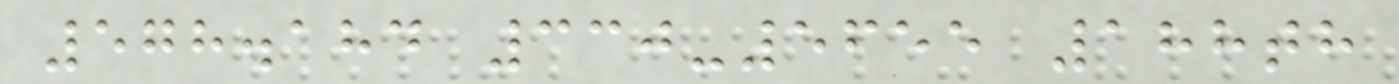578.184 330-5655 188th
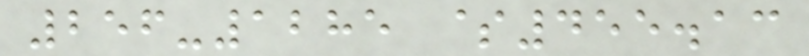256-1285 $455.13
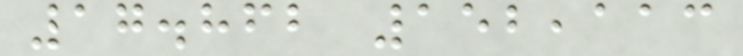17.862 152,113
